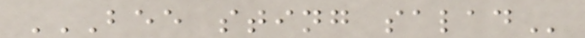BEE STING SALAD
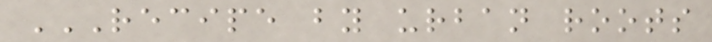RECIPE BY URBAN ROOTS
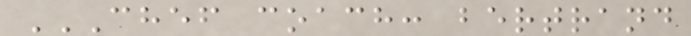CHEF COACH: BERTRAND
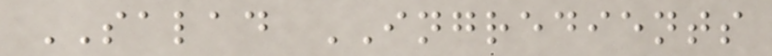SALAD INGREDIENTS
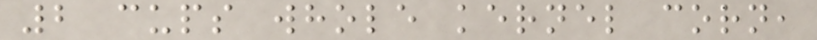2 cups whole kernel corn,
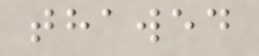thawed
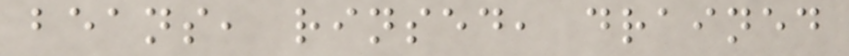beans, rinsed, drained
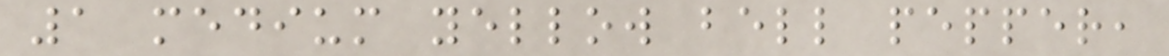1 medium yellow bell pepper,
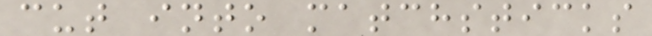cut into matchsticks
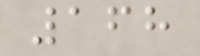168
